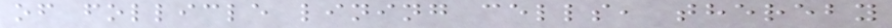of follicle lining cells, thereby
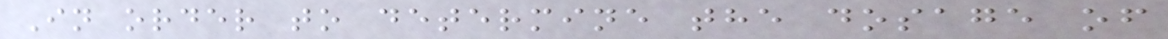In order to determine the dosage of
